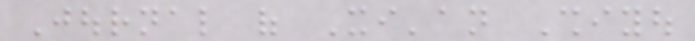Journal of Xi'an Shiyou
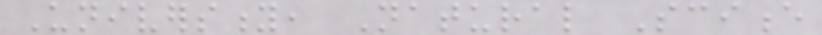University, Natural Science
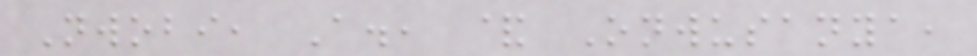Nwobi, A., & Onwusanya,
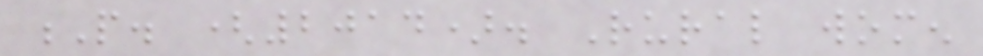P. (2014). Rural women
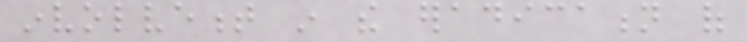involvement in the eradication of
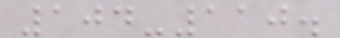104-110.
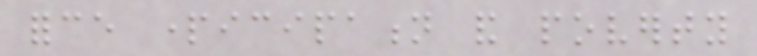force participation and poverty
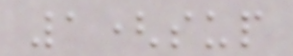1(sup
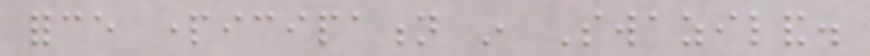force participation in Swaziland.
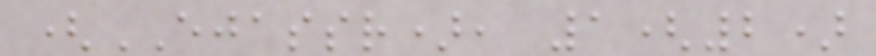(EJASSR), 1(2)
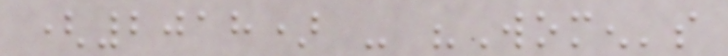(2018) - "Women's
